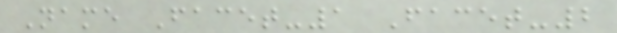Name Facet-1 Facet-2
